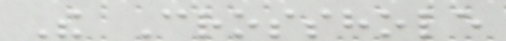The Crosshole
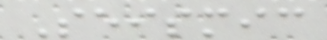Seismic
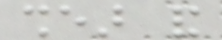shear and
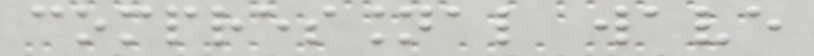compressional wave
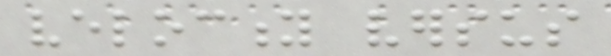velocity versus
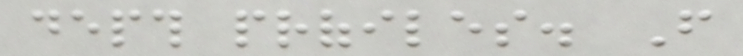depth profiles. From
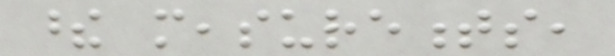these measurements,
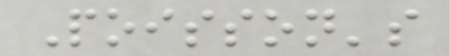Poisson's
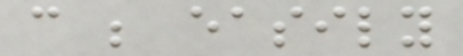can be easily
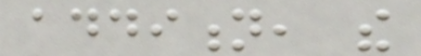addition, the
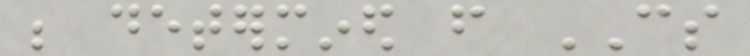be determined from CS
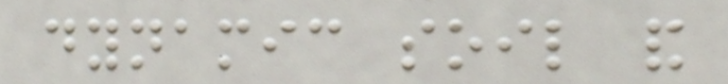dynamic soil and
